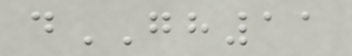dGH11
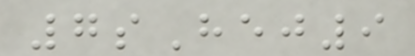7sHej9
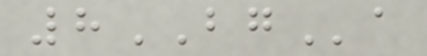8BGa
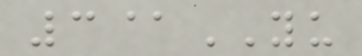3@YU
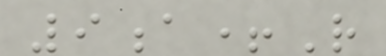9a+R
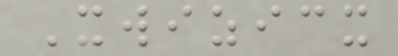Xwizicx
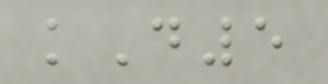kD5
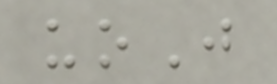uoJ
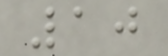10
